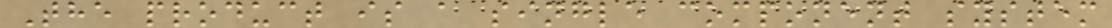The product is a single component system
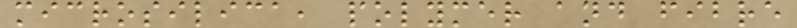microsilica, polymer and fibre
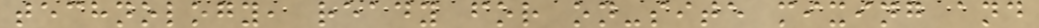technology, ready for on-site mixing and
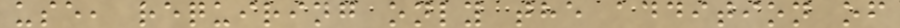use, requiring only the addition of
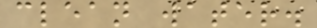clean water.
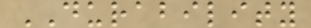DURABILITY
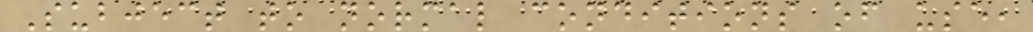Subject to normal conditions of use,
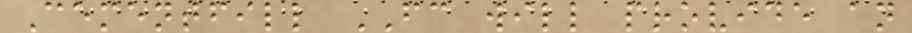Cementfill FC will provide an
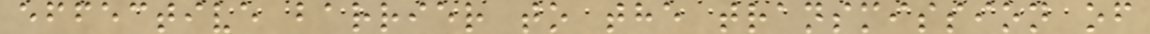effective barrier to the transmission of
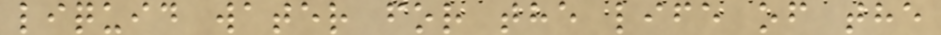liquid water for the life of the
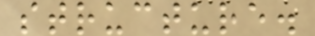structure.
